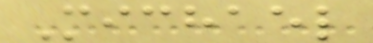Michael
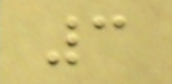3
